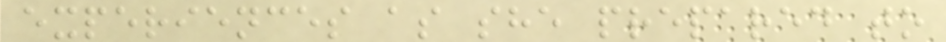experiences as she prepared to
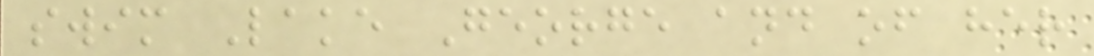swim Lake George and of her
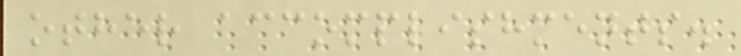other accomplishments.
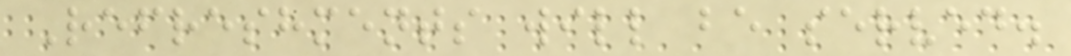Refreshments will be served.
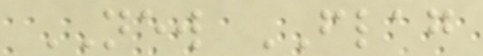NEW FLAG
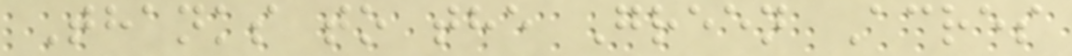Thanks to the Green Acres
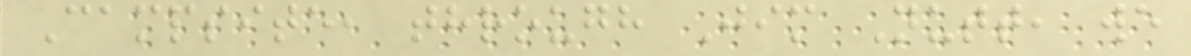Campsite, through Jim Nutt, we
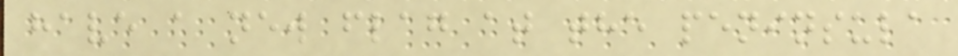have a new flag at the peninsula
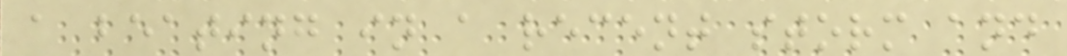a beating in a recent storm and
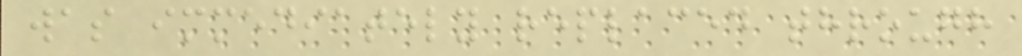was immediately replaced through
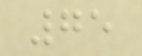75
